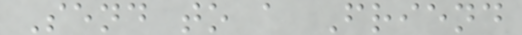Send to a Friend
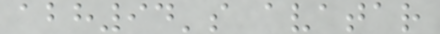abh94's avatar
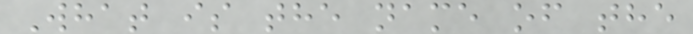What is the name of the
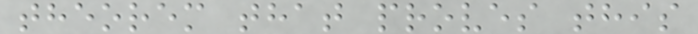theorem that proves this
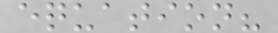equation?
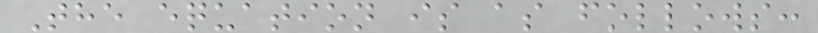The equation is as follows:
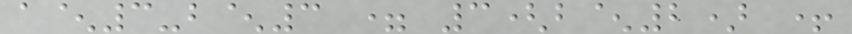a^3-b^3 = 3(b^2) +
